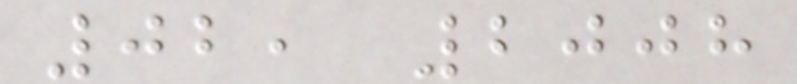02, 2008
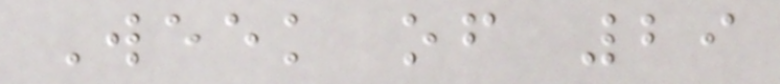Week of 29
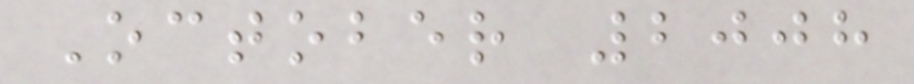October 2008
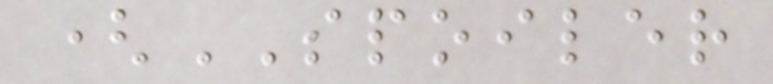(SPOILER
